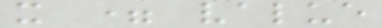x = value
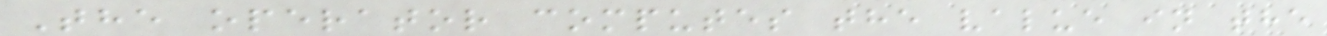The operator computes the value in the
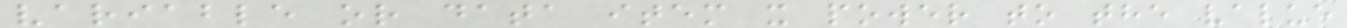variable or data item x power to the value
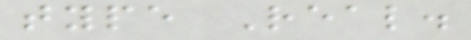type Real.
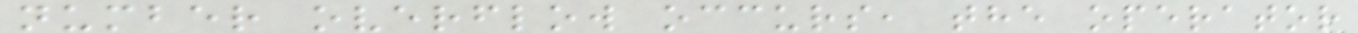number overflow occurs, the operator
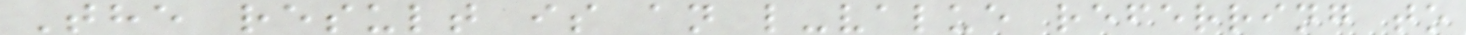The result is an l-value referring to
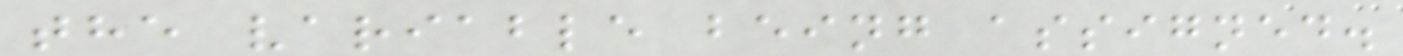the variable being assigned.
